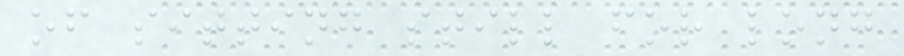of sitting still for long
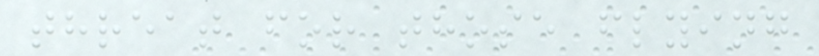threat for those flying
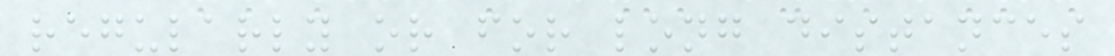regularly or for long distances
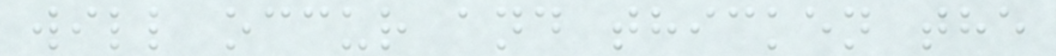will occur and thicken the
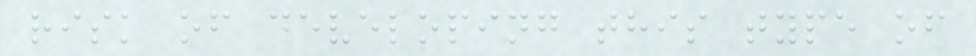risk of developing this type of
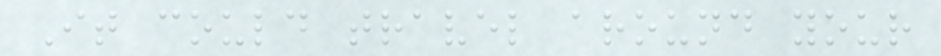It could travel around your
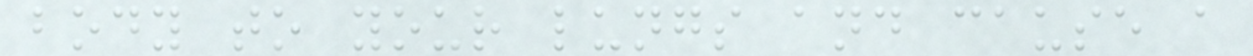body to your lungs and cause a
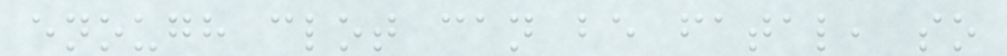enough clot can be fatal, so
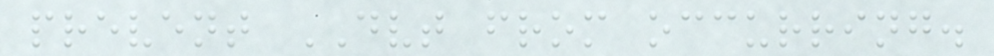prevent DVT from occurring.
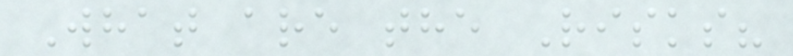What are the Risks?
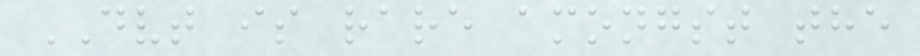DVT is rare amongst the
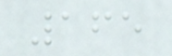165
